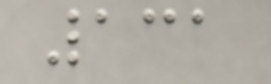131
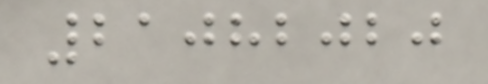21082020
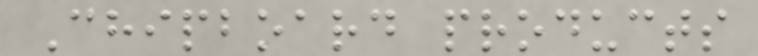Chipboard products
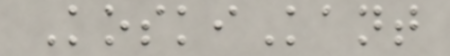KoskiKant
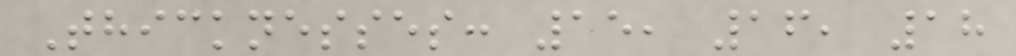Thicknesses: 15, 16, 18
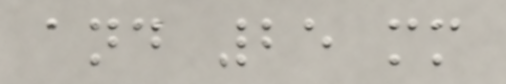and 25 mm
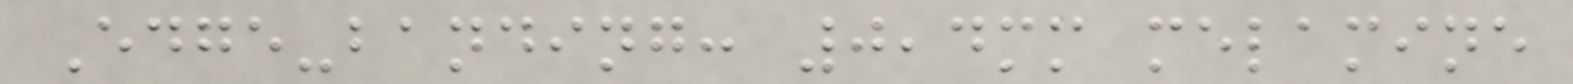Edge-banding: 0,4mm melamine
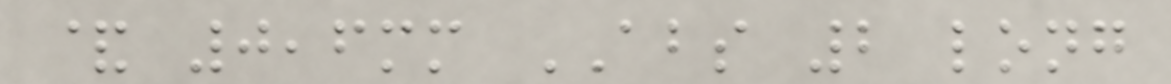& 0,6mm ABS 2 long
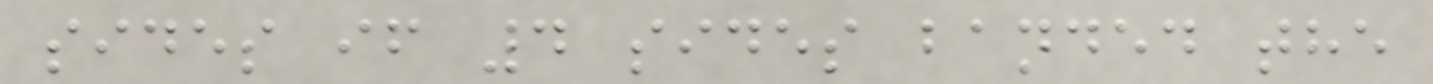sides if 4 sides banded the
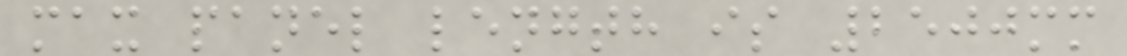max panel length is 2500mm
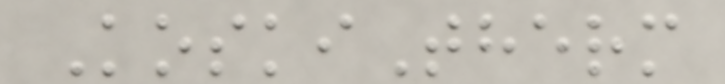KoskiTherm
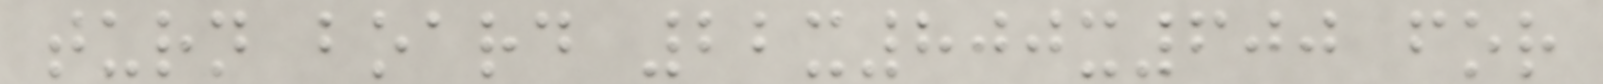turn board 22x800x600 for
